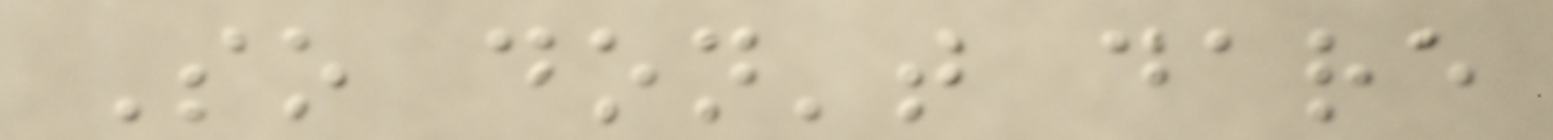So don't dare
